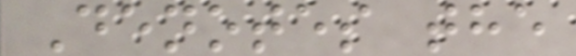Denotes the
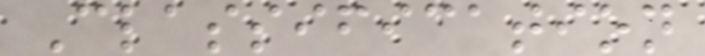Classification
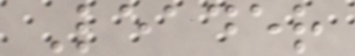Leader
